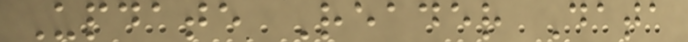Update Reader Data
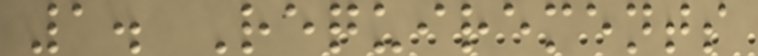1. Requirements
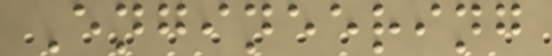Engineering
